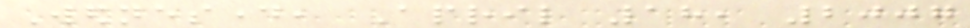Wednesday, April 18, 2007
